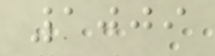1009
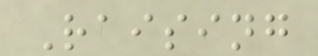Raising
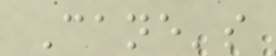Cane's
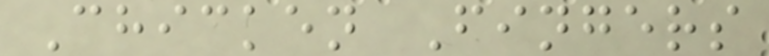Chicken Fingers
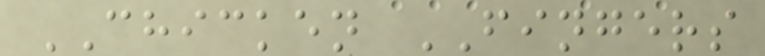CHICKEN FINGERS
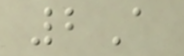2A
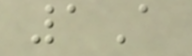1A
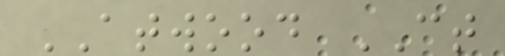ATWOOD CT
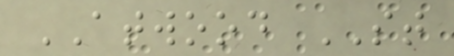ATWOOD ST
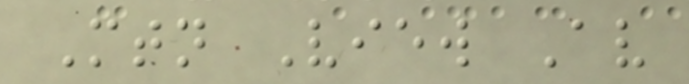Mtn View Av
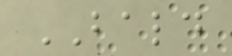BALD
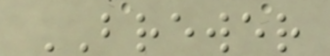BREWER
